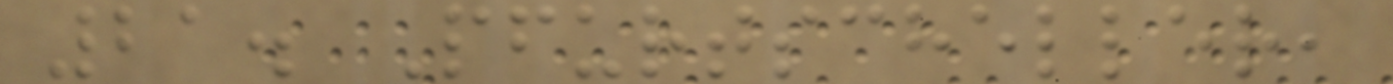21. Pfurtscheller,
